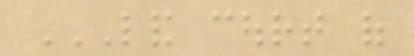LAND COURT OF
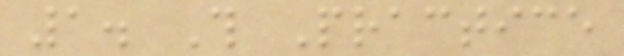1. This Practice
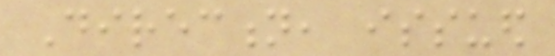Direction, issued
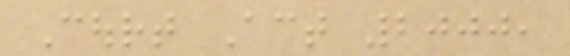Court Act 2000,
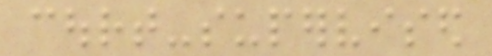court-supervised
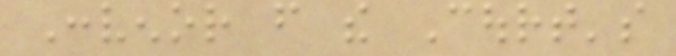Convenor from the Court's
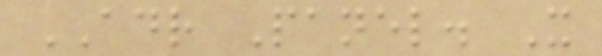ADR Panel. It
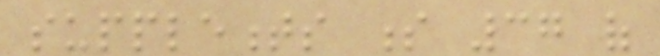supplements s 37 of
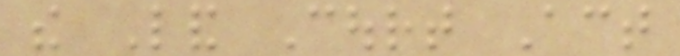the Land Court Act
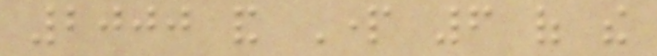2000 and Part 6 of the
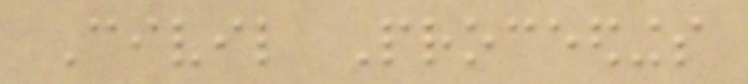Civil Proceedings
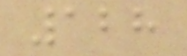128
